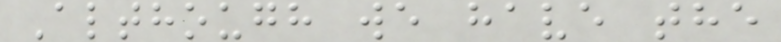Although we have the
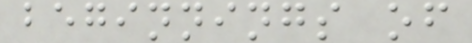beginnings of
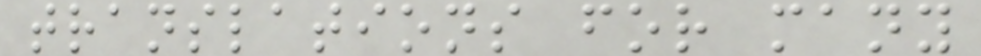translations for many
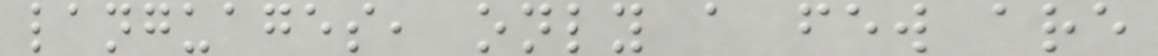languages, only a few are
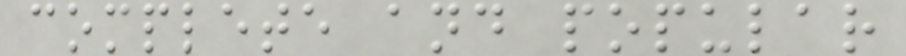complete and popular
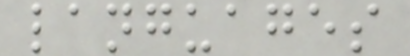languages
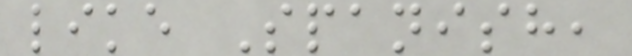like Spanish,
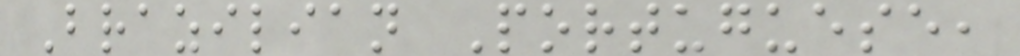Brazilian Portuguese,
